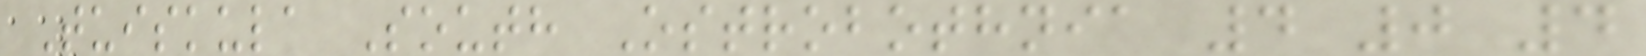Tuiskula South Ostrobothnia 4 0 4
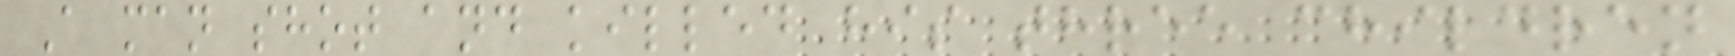A man shot and killed his three children
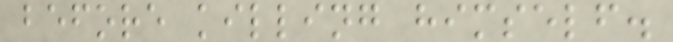before killing himself.
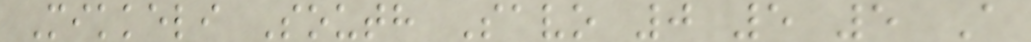Mikkeli South Savo 0 5 5 A
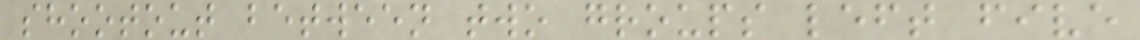shootout between two groups left five
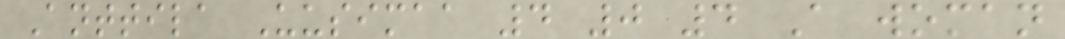Anttila Uusimaa 4 0 4 A woman
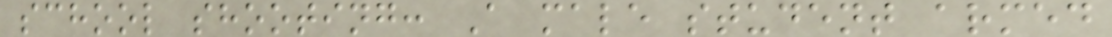school shooting: A male student armed
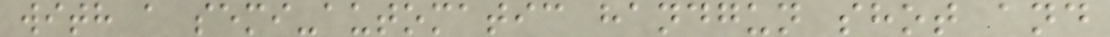with a semi-automatic handgun shot and
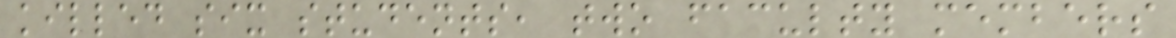killed six students, two faculty members
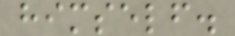himself.
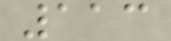113
